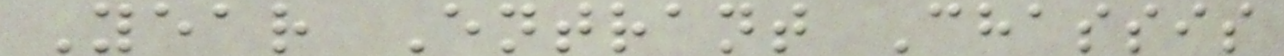Year Entrant Chassis
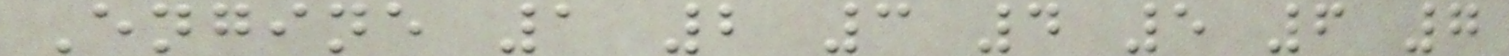Engine 1 2 3 4 5 6 7
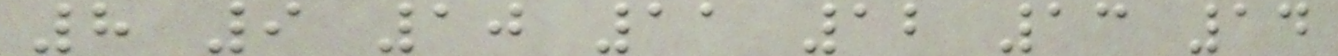8 9 10 11 12 13 14
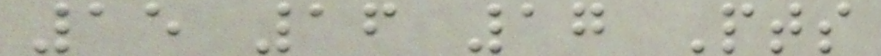15 16 17 Pts
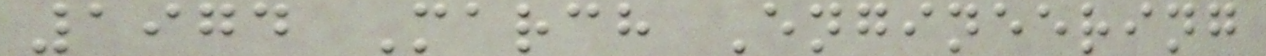1974 March Engineering
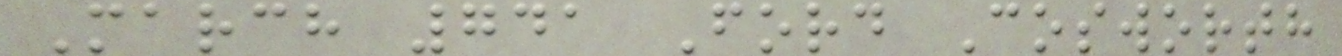March 741 Ford Cosworth
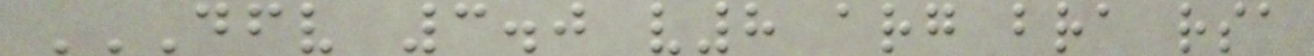DFV 3.0 V8 ARG BRA RSA
